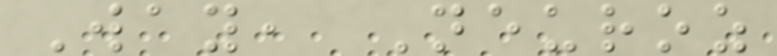Way, Neuroz
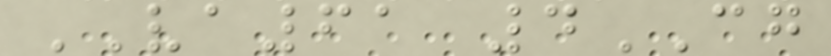VA61 4CG
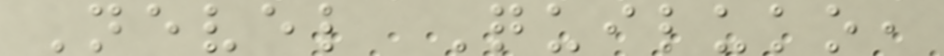Nevel Quiluko,
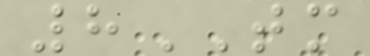8TM
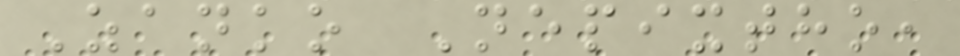Zanko Nepixtho,
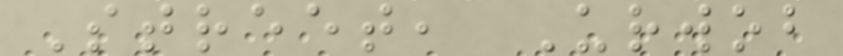Street, Urwob
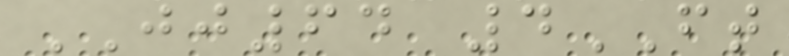JJ64 4FT
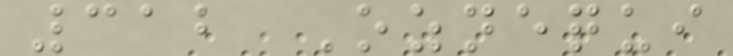312 Oznequi
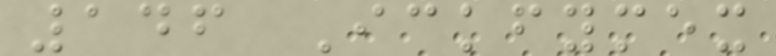146 Ickfymex
